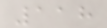118
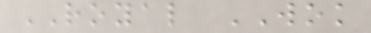ROYAL WOK
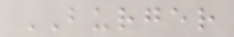BURGER
